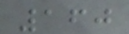160
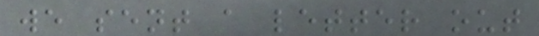we sent a letter out
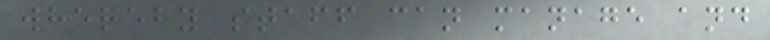whereby staff can manage and
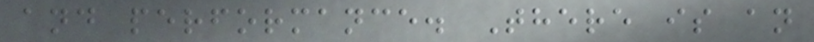and performance. There is an
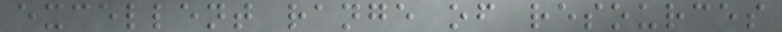excellent range of resources
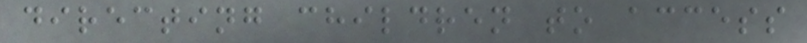directing children to access
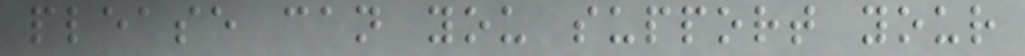please can you support your
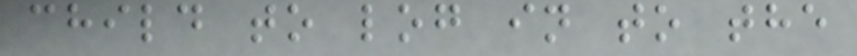child to log in to the
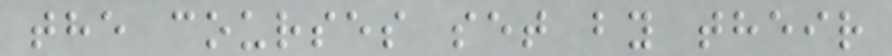the courses set by their
